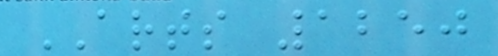ARTS 1250
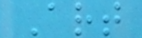Art
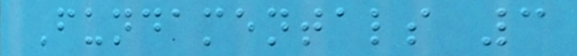Fundamentals 3
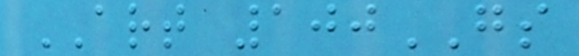ART 100GS
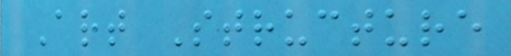Art Structure
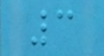3
